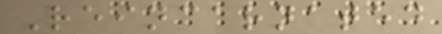Reincarnated
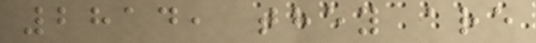2814, they are
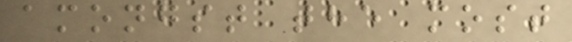amongst the most
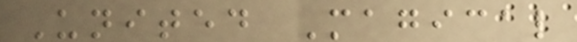United Magical
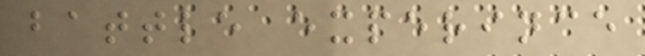battle experince
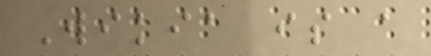Wikia is a
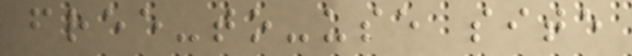free-to-use site
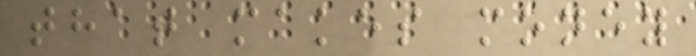that makes money
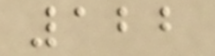122
